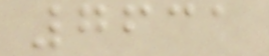7631
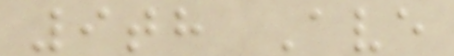9th Ave
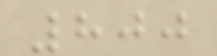800
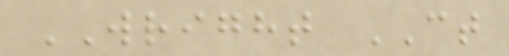WRIGHT CT
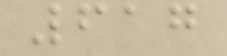617
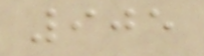905
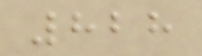828
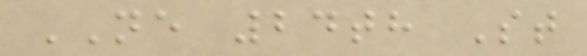NE 24th St
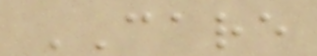CARE
